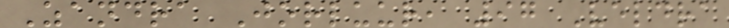Zandra Jorluur, 97 Veldra
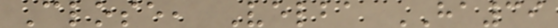Close, Velba HA39
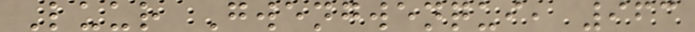Luur Gwengwenqui, 963
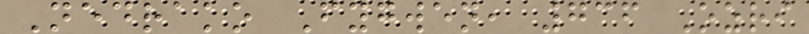Nedrako Fygwen, 736 Ozri
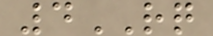4RQ
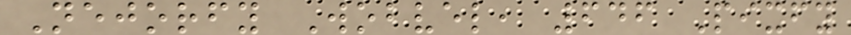Nejorfy Wobvel, 646 Pixfy
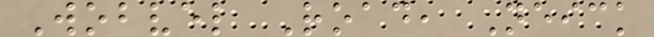Wobvel Road, Neick
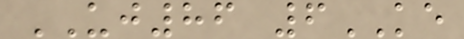UJ86 6KE
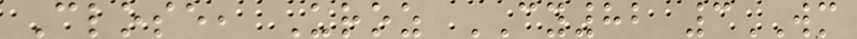Close, Uroz CY82 3WM
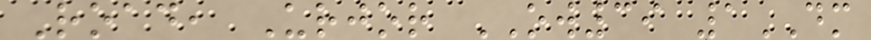Road, Urjor OW39 1DM
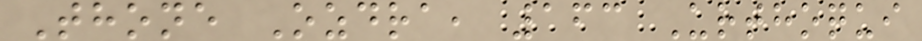Thone Ozdra, 163 Urthoqui
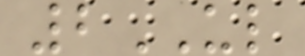2UL
